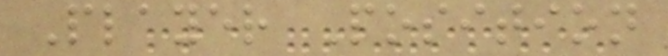Player Position
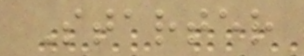Starter
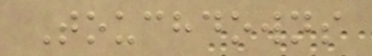Touchdowns
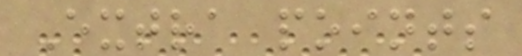Extra points
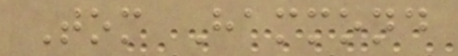Tom Hammond
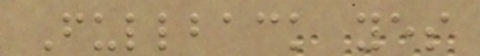Fullback yes
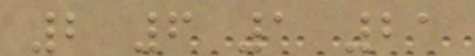2 6 1 21
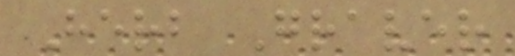Herb Graver
